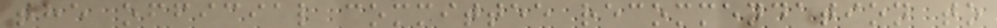the official committee recommendation to
